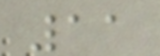11
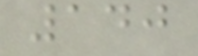140
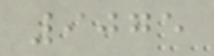9075
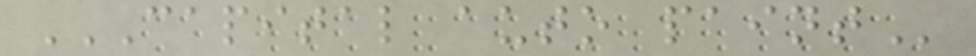CAPITAL AUTO PAINT
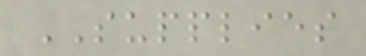SUPPLIES
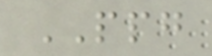PPG
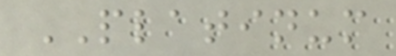PLATINUM
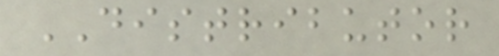DISTRIBUTOR
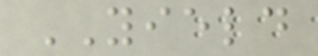YIELD
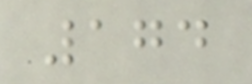174
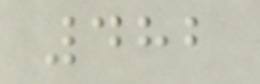482
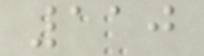110
